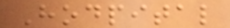Hodpital
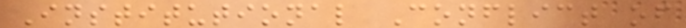Institutional Conflict of
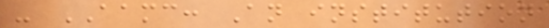- AAMC: An institution
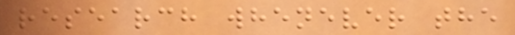research whenever the
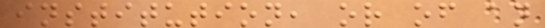institution, or of an
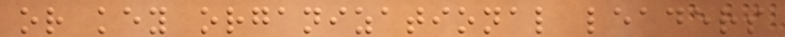or key organizational leaders
